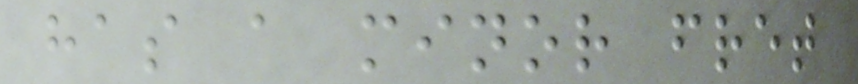has a minor fret
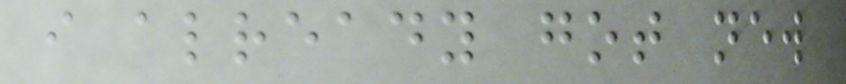i already got new
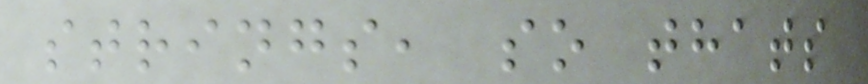strings, so thats
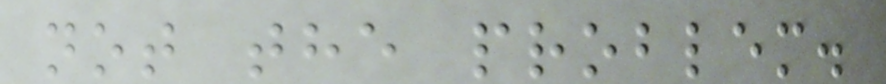not the problem.
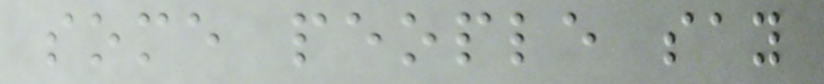some people say
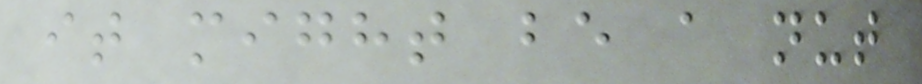it might be a nut
